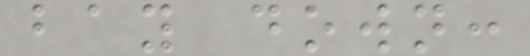bay down:
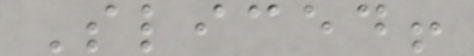Sliced!
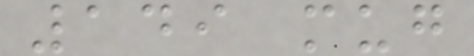149 mug
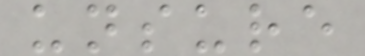unsure
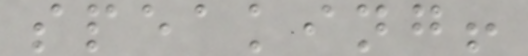speaking!
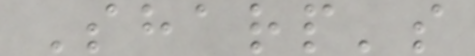Sharp's
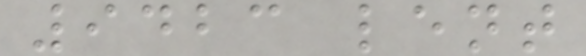9423 lent
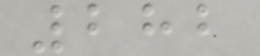282
